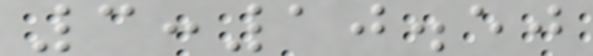3:10.50
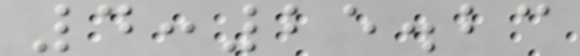4:25.23
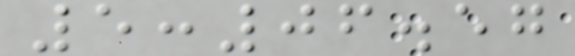5:06.57
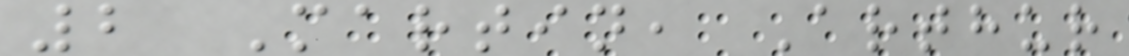2 Martin, Arthur
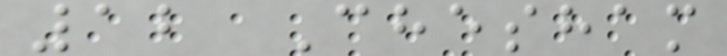12 Chesham
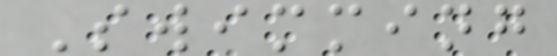Swimming
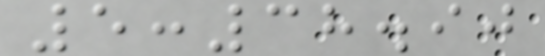5:38.90
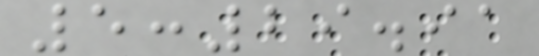5:29.91
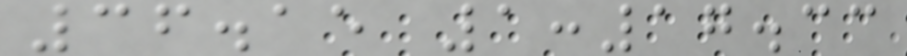36.15 1:17.33
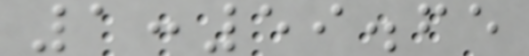1:59.65
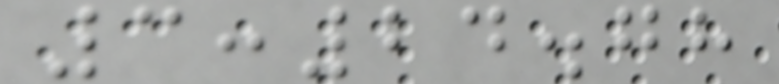3:24.78
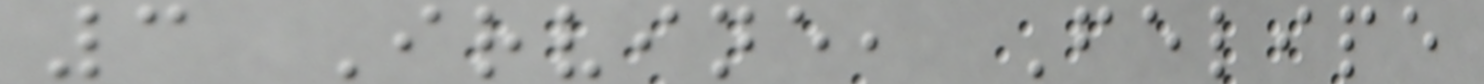3 Irvine, Felipe
